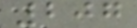207
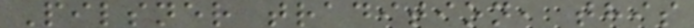Pilsner tradition, this
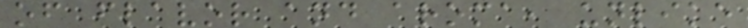of flavor and aroma, unlike
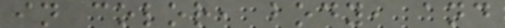in color, body, and
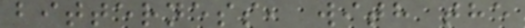bitterness, with the
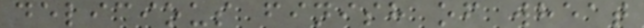delicious finish of wheat
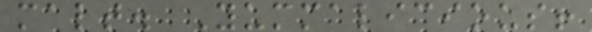malt. Yummalicious!
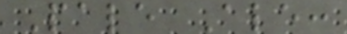Pale Ale:
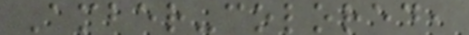Amber-colored,
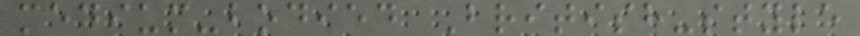medium-bodied British-style
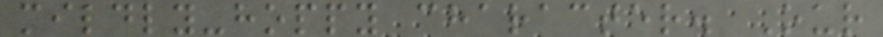mildly-hoppy character. Our
